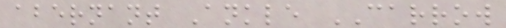abernant Ankle CARROW
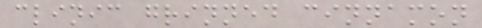clinic grinned cinnamon
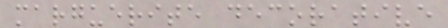marguerite decorative
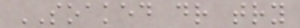SOAKED dr try
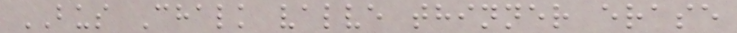BUS Chalk valve thinner erase
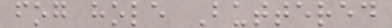fog hole Buttered
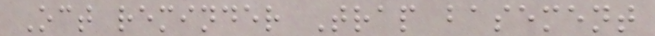Oct reminder Trap basement
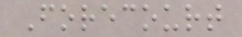Forecourt
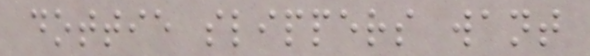dottie slippers want
